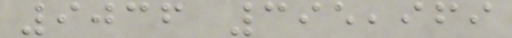9036 395,969
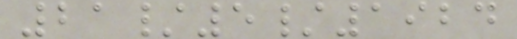21/5/1924
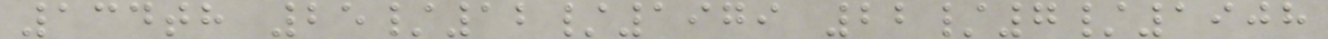134th 25/12/1979 22/7/1908
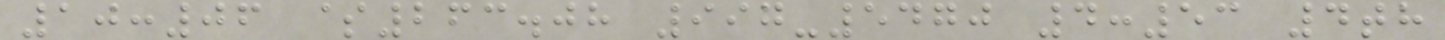10:06 $263.08 997-5470 4:53 4th
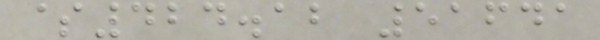$424.12 51641
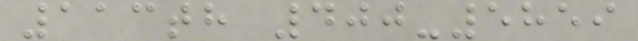113th 400-5859
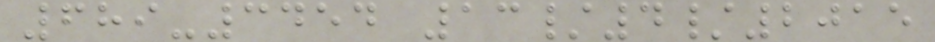689-3454 13/4/2015
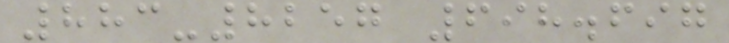883-8257 698.697
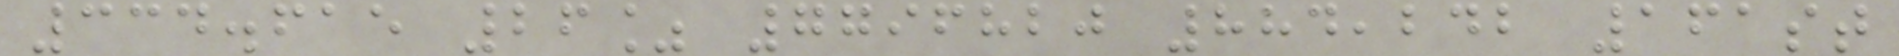334.615 26% 7796820 884,242 161st
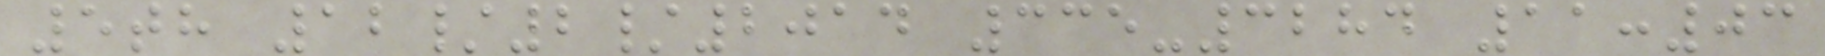5th 12/2/2014 335-3284 11:03
